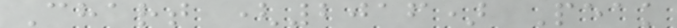Chart (2016) Peak
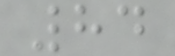84
